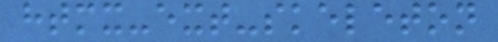htmx-ext-skeleton
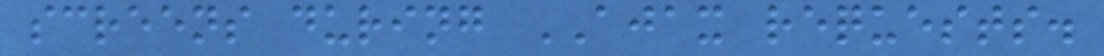screens during AJAX requests.
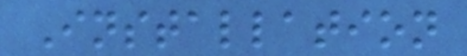Installation
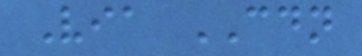Via CDN
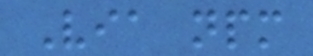Via npm
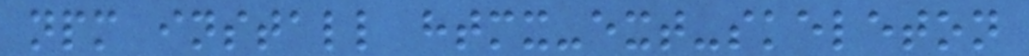npm install htmx-ext-skeleton
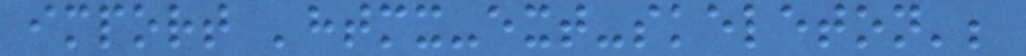import 'htmx-ext-skeleton';
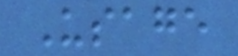Usage
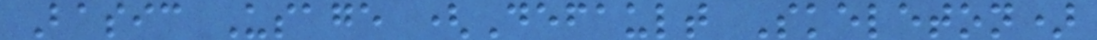Basic Usage (Default Skeleton)
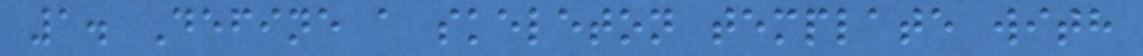1. Define a skeleton template with
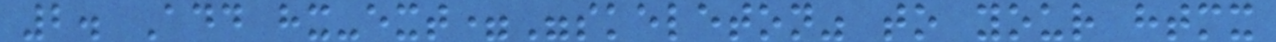2. Add hx-ext="skeleton" to your htmx
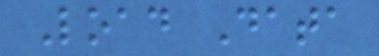Load Data
